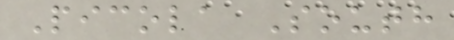Picola South
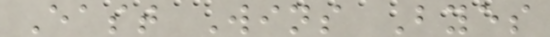East Wins Byes
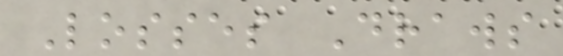Losses Draws
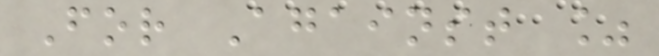For Against %
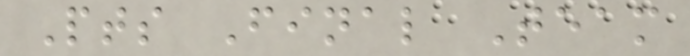Pts Final Team
